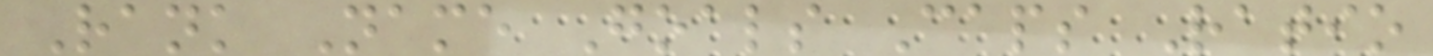Rank Name Goals Caps Ratio
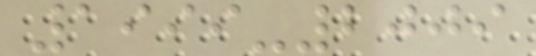1999-2009
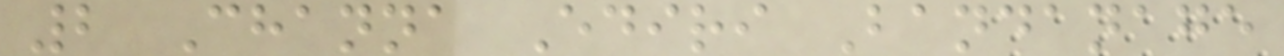2 Channa Ediri Bandanage
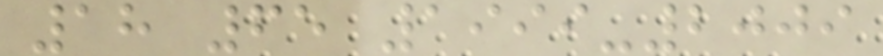18 65 1999-2009
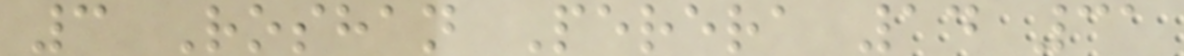3 Roshan Perera 14 31
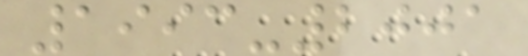1993-2001
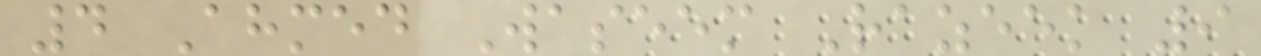4 Ahmed Waseem Razeek 9
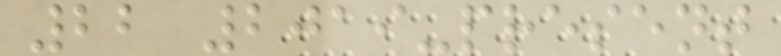22 2019-present
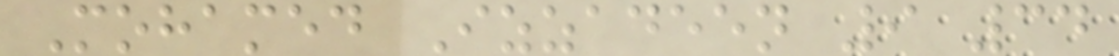Mohamed Izzadeen 9 34
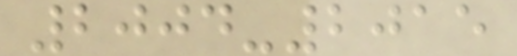2004-2015
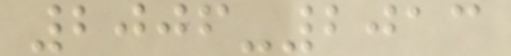2006-2013
